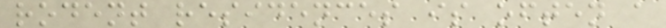rodent residences is often a
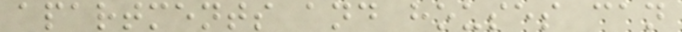apartments and houses can
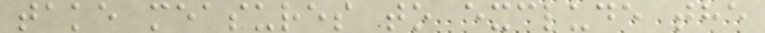take measures to exclude the
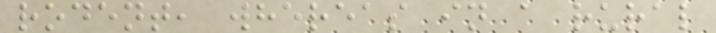rodent, whereas in a rural
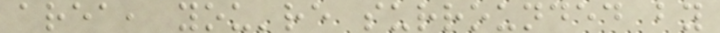area, you're surrounded by
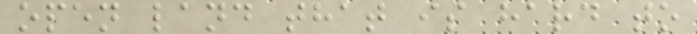open land that is hard to
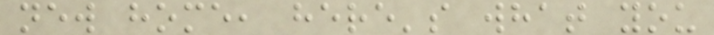new home, here's what you
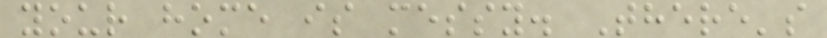your home is messy. There's
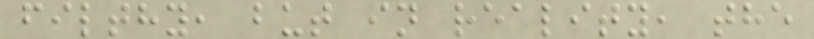filthy, but in reality, the
